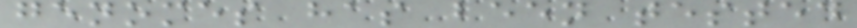genomes has been tested
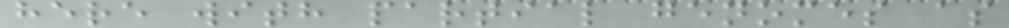here with partial genomes as
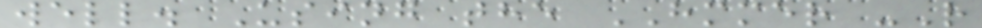well. Using the HMMER -R
